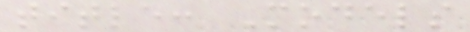title: Models
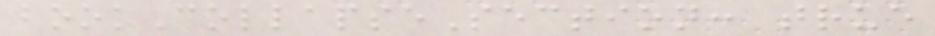bookCollapseSection: true
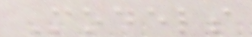Models
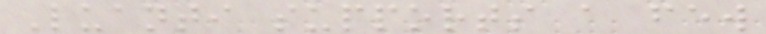Luanti supports a few
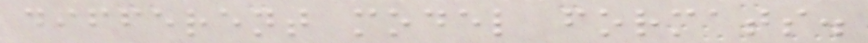different model formats.
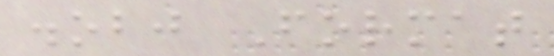.obj Format
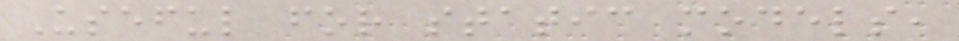Useful for static models,
